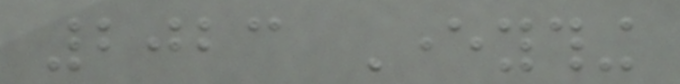2023 Everything
